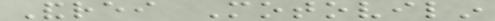Andrei Motovilin
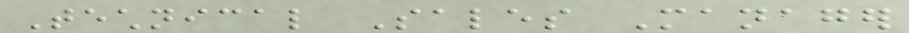Technical Sales Manager
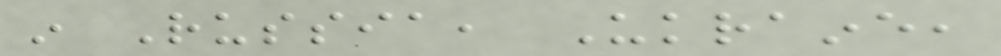in Russia, Ukraine,
